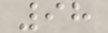98
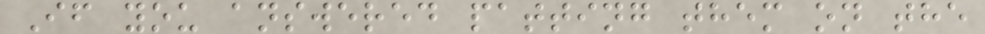If you answered patting them on the
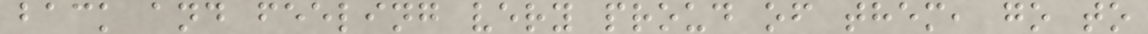back and feeling very proud of them, go to
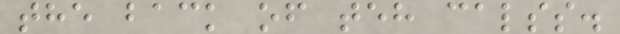the back of teh calss.
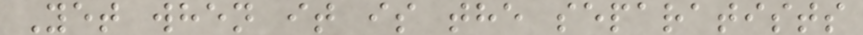Yet when it is the separatists
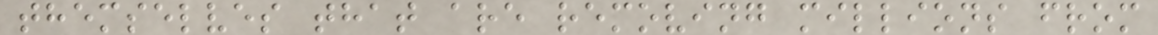themselves that are removing millions from
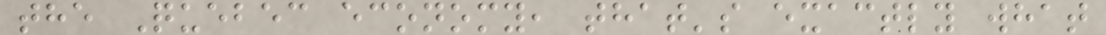the Quebec economy, that's exactly what
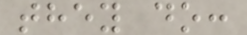they do:
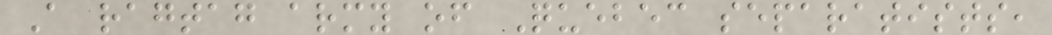A ragtag army of Quebec separatists,
